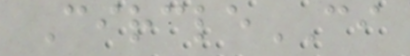CircleCI
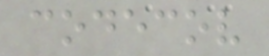codecov
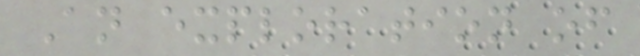An exploration of
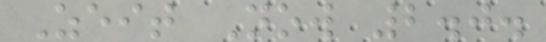Zeit Now 2.0.
